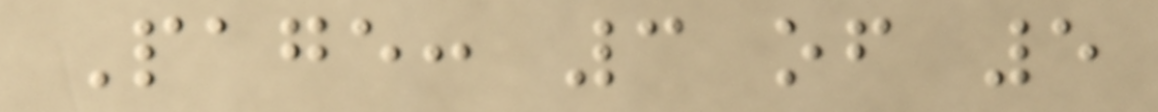Page: 3 of 5
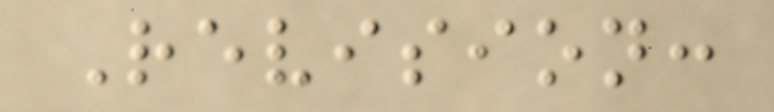Revision:
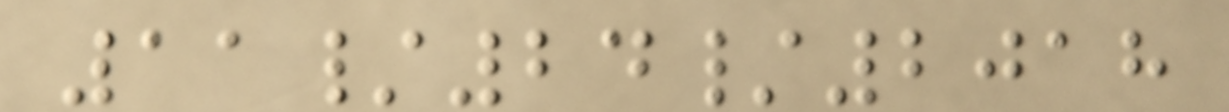11/24/2018
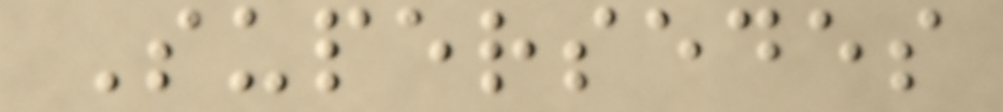Supersedes
